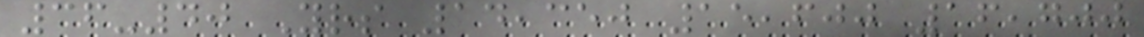36-40 Yrs 14,350 15,600 16,700
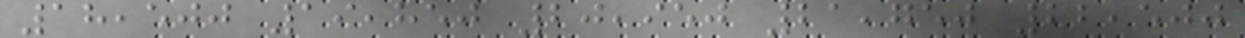18,500 19,850 20,950 21,750 22,500
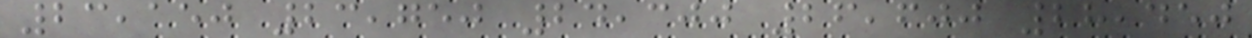23,150 23,750 24,300 26,600 28,450
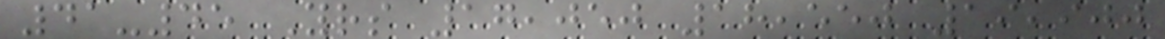41-45 Yrs 17,050 18,550 19,900
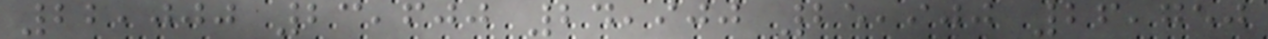22,000 23,600 24,900 25,900 26,750
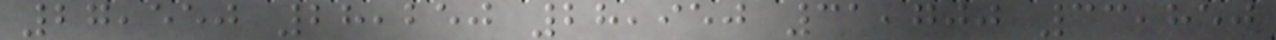27,550 28,250 28,950 31,700 33,850
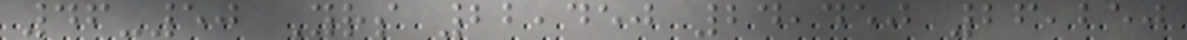46-50 Yrs 22,450 24,450 26,250
